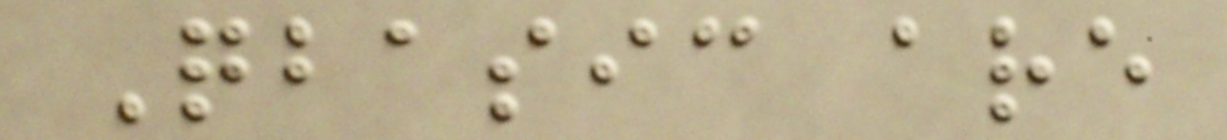Qbasic are
